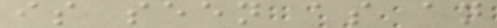is seen as an
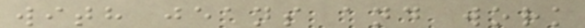with jeans and work
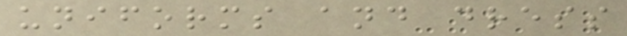uniforms and dress
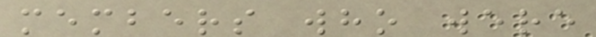members who were
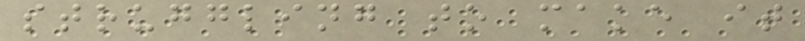struggling to make it
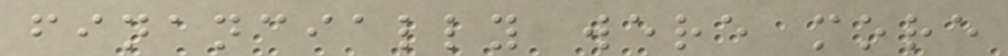financially were more
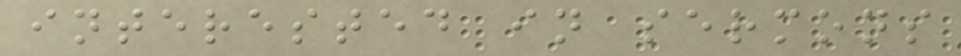interested in sermons
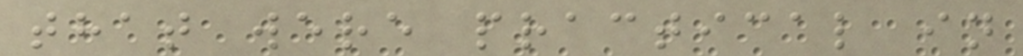that were practical in
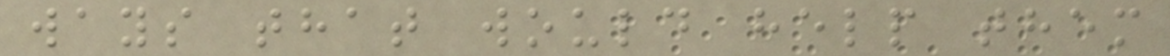ways that would help them
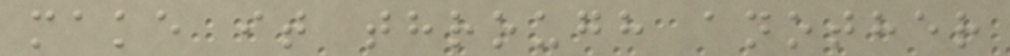make it through another
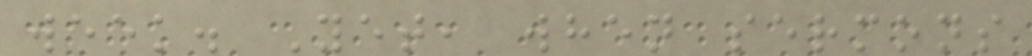week. Yet, when sermons
